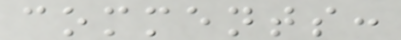comments:
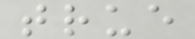true
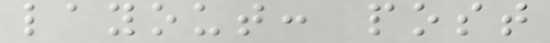layout: post
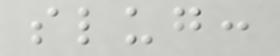slug:
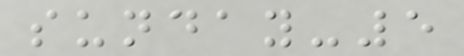sunday-5
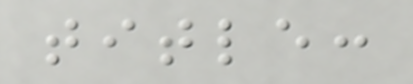title:
